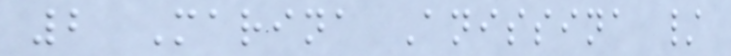2 Marina Anissina /
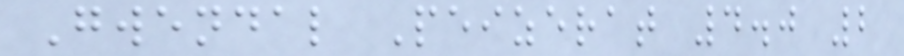Gwendal Peizerat 4.0 2
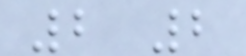2 2
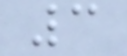3
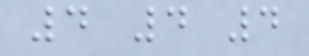4 4 4
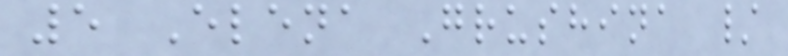5 Elena Grushina /
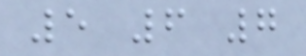5 6 7
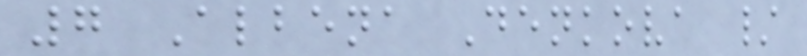7 Albena Denkova /
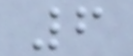6
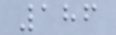186
